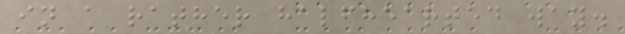in a rather halfhearted way.
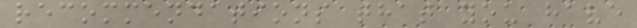recommendations that you have
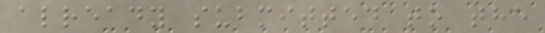already submitted to the
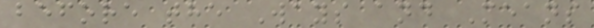before the Ways and Means
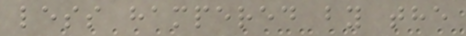less hampered by the
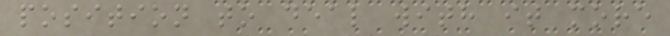position to deal with it more
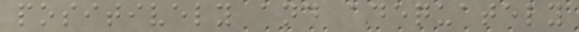positively and adequately
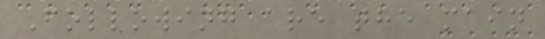Following are the main
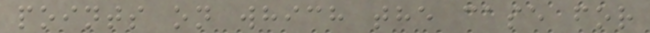points on which the case for
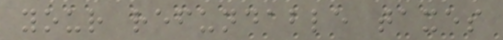your refundable taxes
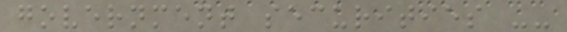government securities --
